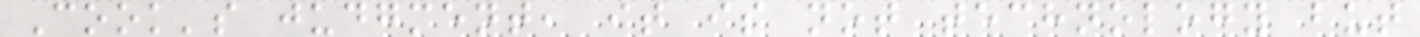Cook's judgment, it is not technology but
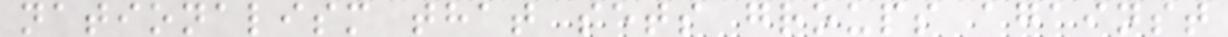nationalism that sets groups against
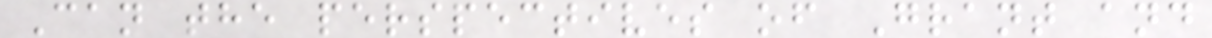Can the perspectives of Grant and
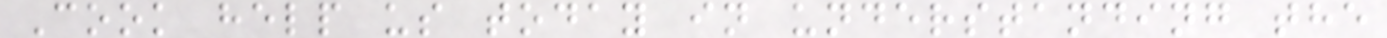Cook help us today in understanding the
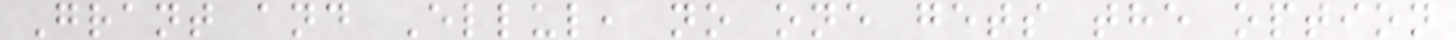Grant and Ellul, no one gets the option
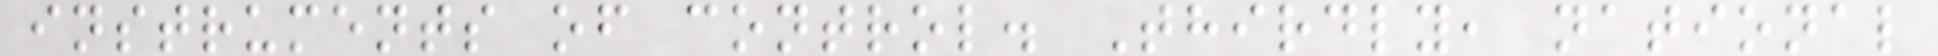instruments of control. Thirdly, national
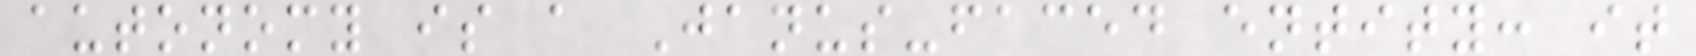autonomy is a Janus-faced entity: it
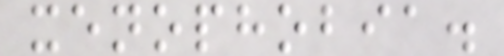xenophobia.
